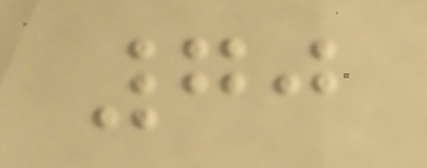70
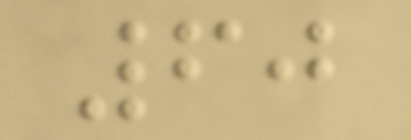60
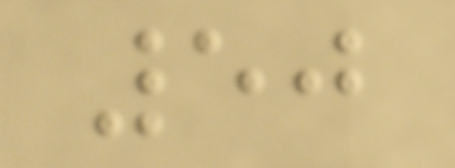50
